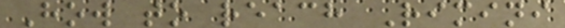How to reach Rimini
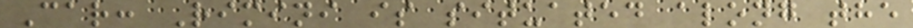Car: Rimini is situated along the
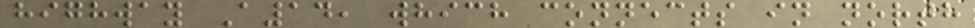highway A14, which connects in north
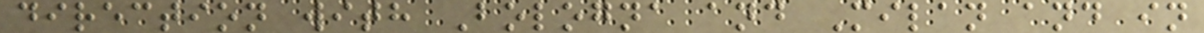direction with Bologna and Milan and in
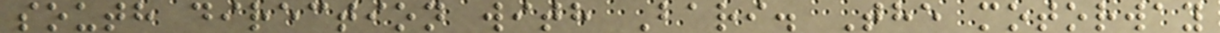south direction with Bari. The motorway
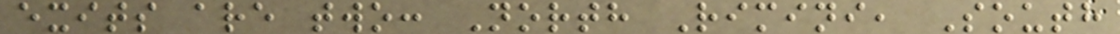exits are two: North Rimini, South
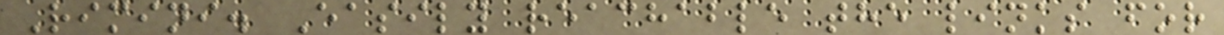Rimini. Easily reachable the links for
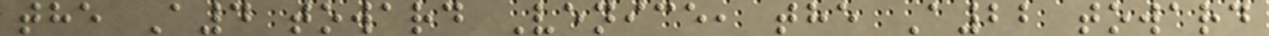the A4 toward Venice, the A22 toward
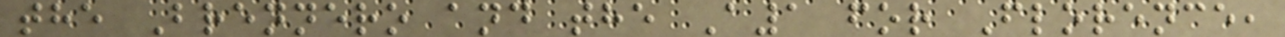the Brennero and the A1 for Florence,
